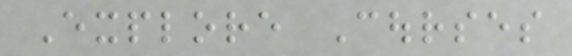Explore Courses
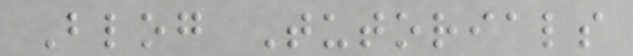Blog Tutorials
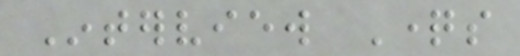Interview Questions
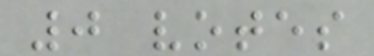0 votes
